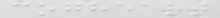cogheart
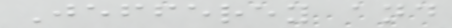Jefferey and
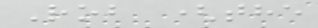Rob (the
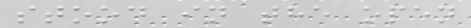stood in the open
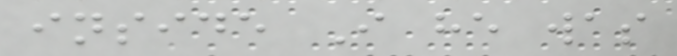inside I he was
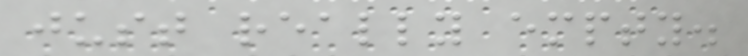just really empty.
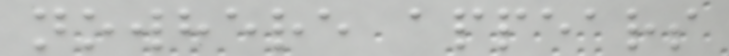nowhere appears
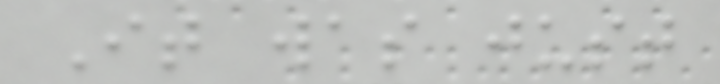It was just
